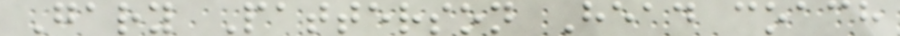Gary Patterson Head coach
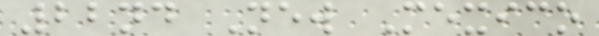22nd New Mexico
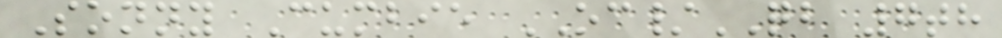Sonny Cumbie OC/QB 7th
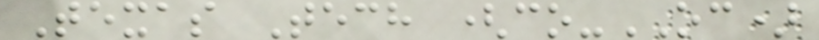Texas Tech (co-OC)
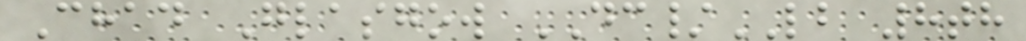Chad Glasgow DC/LB 8th
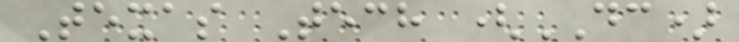Texas Tech (DC)
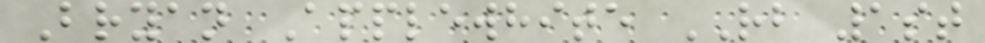Bryan Applewhite RB 1st
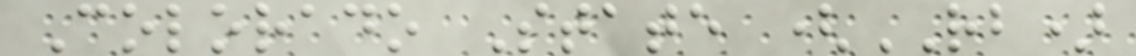Colorado State (RB)
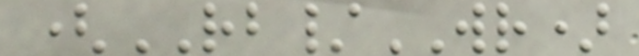(RB/WR)
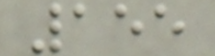155
